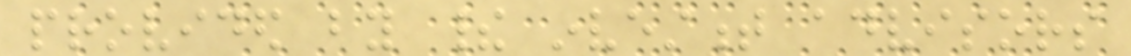provided by their investment advisors
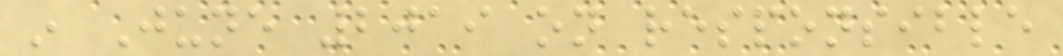in June 2019 on responsible
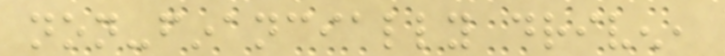non-financially driven,
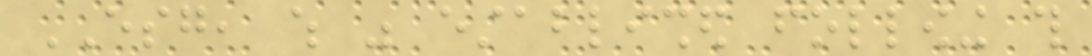ESG, which was established following this
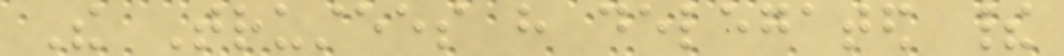The Trustees have delegated their
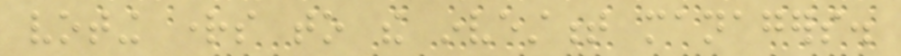voting rights to the investment managers.
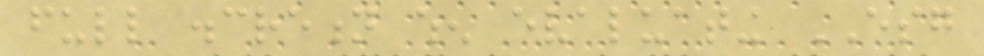full discretion when evaluating ESG
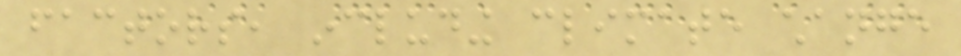factors, including climate change
